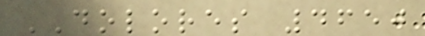DOLORES 4650
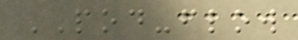POD-flow
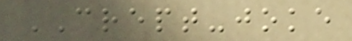CREPT-joke
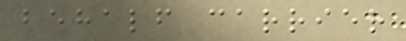behalf carrier
